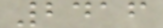2416
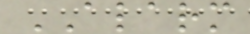ALARM
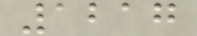1217
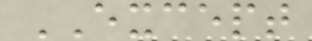EXCEPT
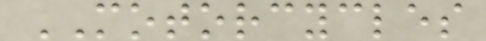MOTORCYCLES
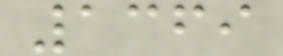1369
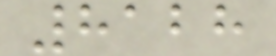8128
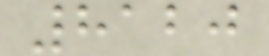8120
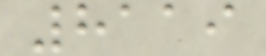8119
